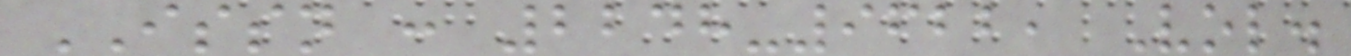ISSN : 2248-9622, Vol.
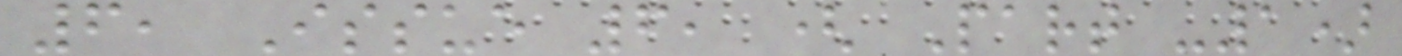6, Issue 6, ( Part -1)
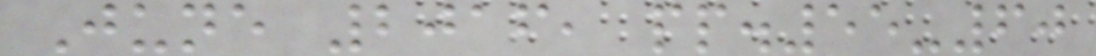June 2016, pp.55-60
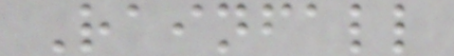Rainfall
